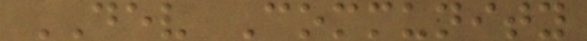DEV Community
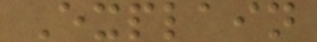Explain
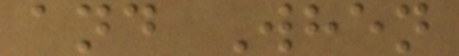and When
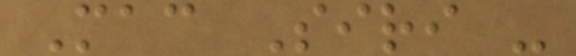Mac Siri -
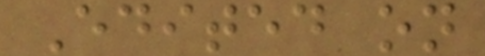Edited on
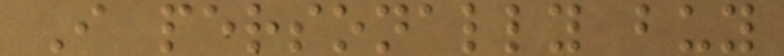I personally buy
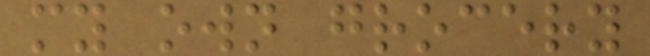my own grocery
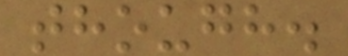though.
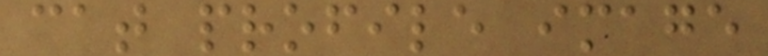cat profile image
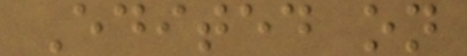Edited on
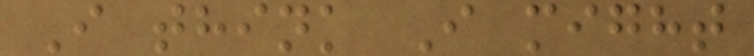I think I might
